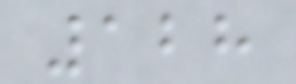128
